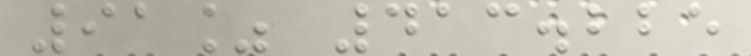91% 413.225
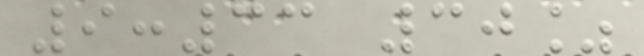9:33 30%
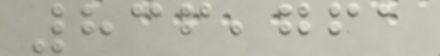836,761
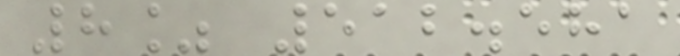8% 512.581
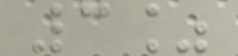3%
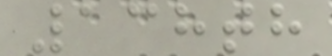138th
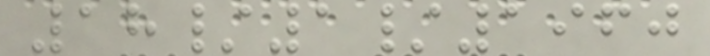18/1/1960
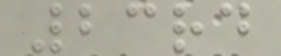23rd
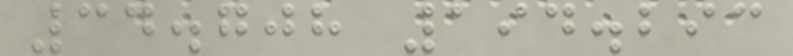34.708 194.293
